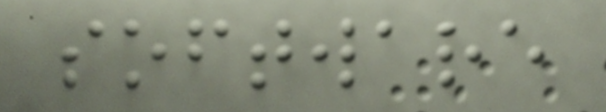software
